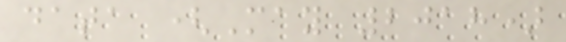data (May 2018)
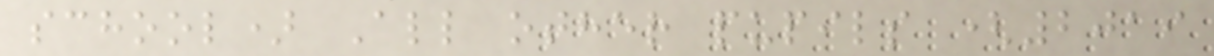school) All other pupils (2019
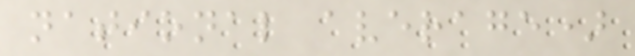national average)
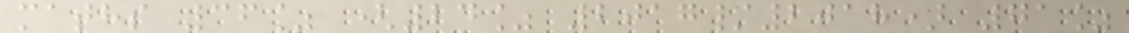maths 36% (24% 2017/2018) 71%
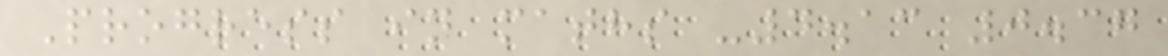Progress in maths -4.13 0.37
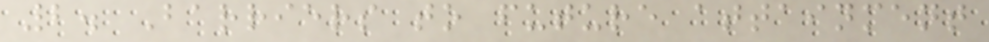2. Barriers to future attainment
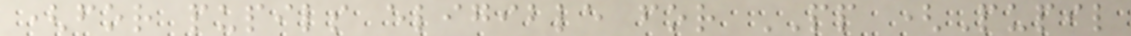(for pupils eligible for PP (Pupil
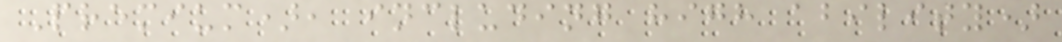Premium), including high ability)
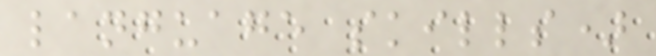language skills)
